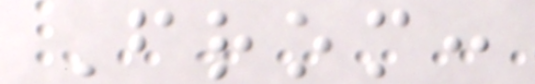From:
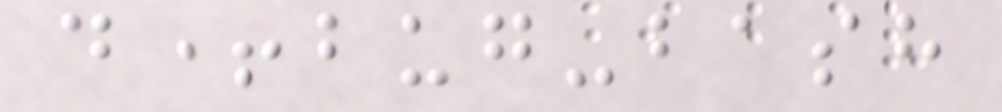d+bug-bash
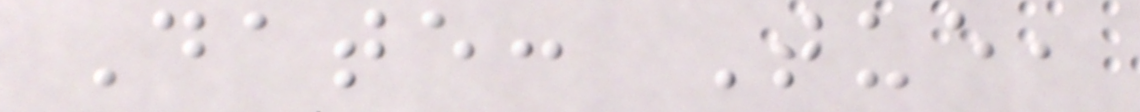Date: Tue,
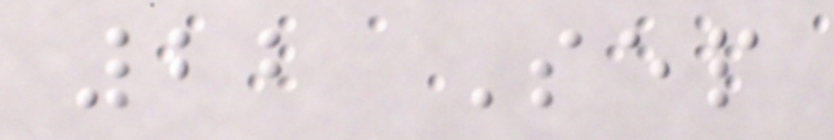22 Sep
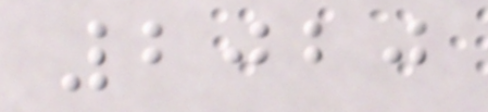2020
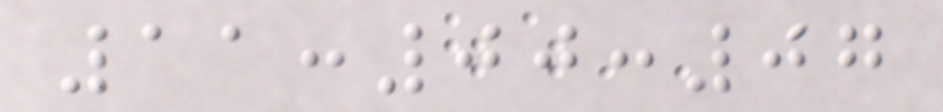11:00:07
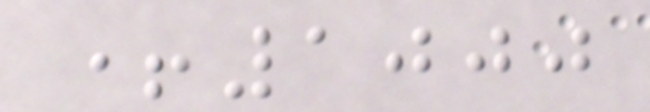+1000
